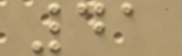41
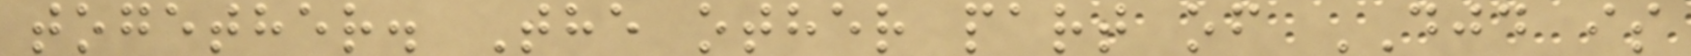together. The other part of DJD is
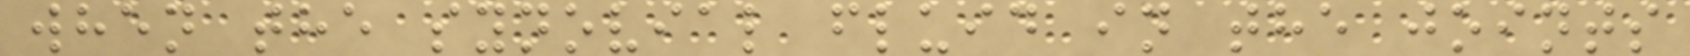when the synovial fluid in the joints
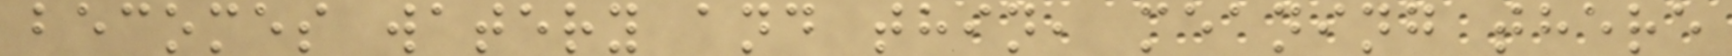becomes watery and thin, meaning there
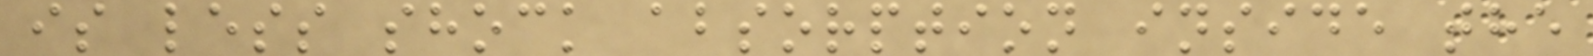is less shock absorption inside the
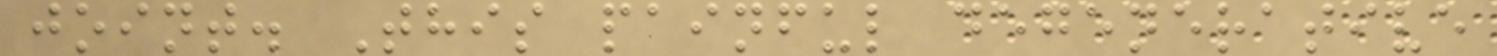joint. This painful degenerative
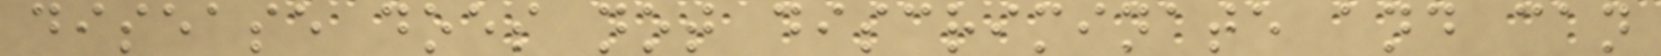disease does not discriminate and can
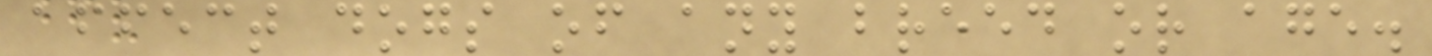affect dogs of any breed or age.
